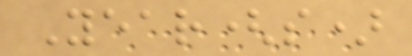Year(s)
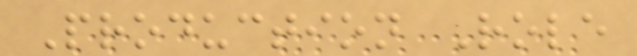Production Role
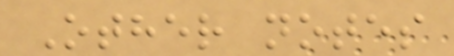Other notes
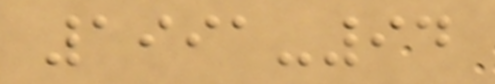1991-94
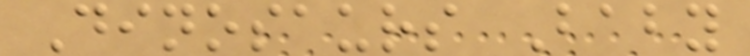Dinosaurs Baby
